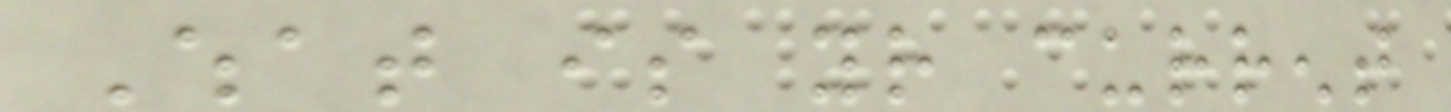What is your current
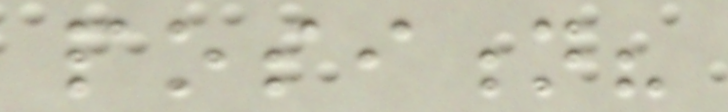position?
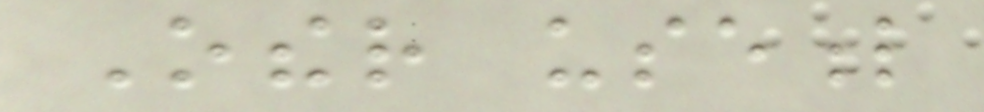Other useful
